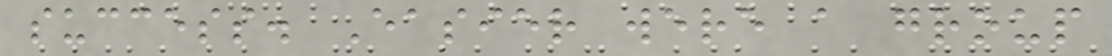success. Easier were a group
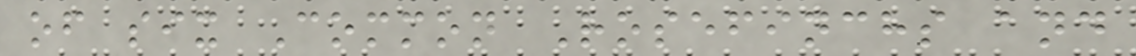of six Common Rosefinchs and
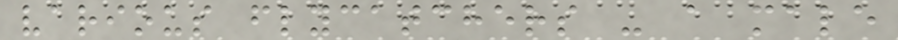various flycatchers - a male
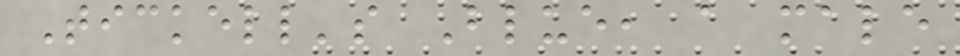Tickell's Blue, a male
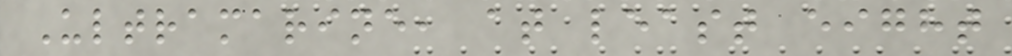Ultramarine, at least eight
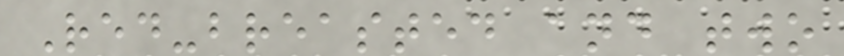Red-breasted and two
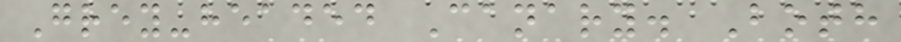Grey-headed Canary. Both
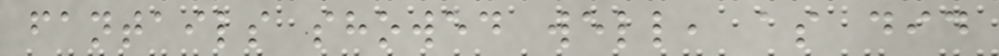fantails showed well, as did
